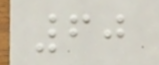60
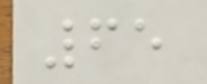65
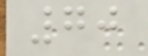70
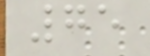75
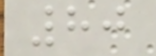80
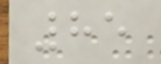85
